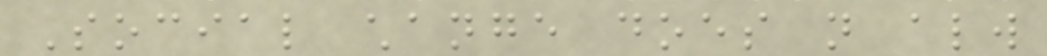Social change does not always
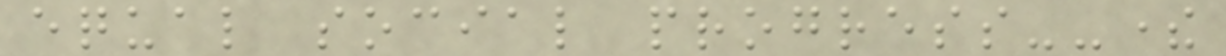equal social progress--there
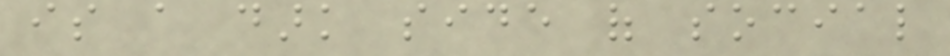is a dark side of social
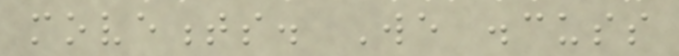movements. We discuss
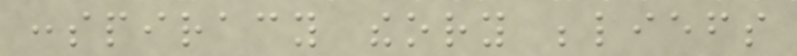conspiracy theory beliefs
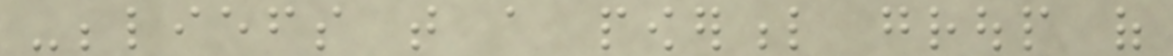-beliefs that a powerful group of
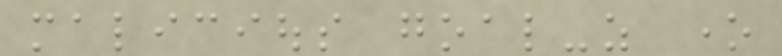malicious goal-as one
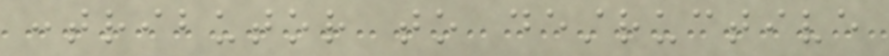contributor to destructive
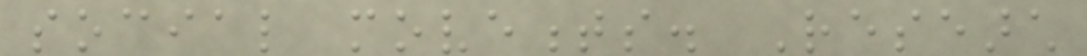social movements. Research
